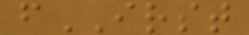fIRST
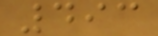493
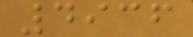4936
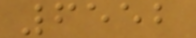6552
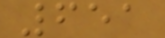651
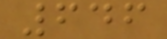646
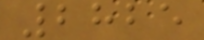2825
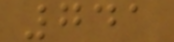741
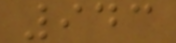943
